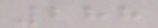288
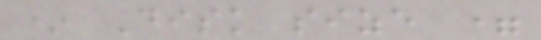* Disk size =
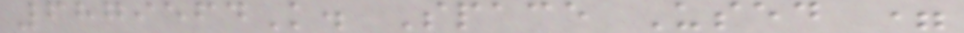6879564K. Space Used =
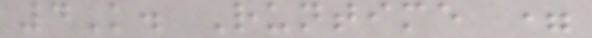4K. Runtime =
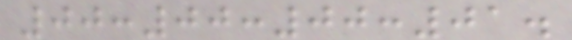00:00:00:01.
